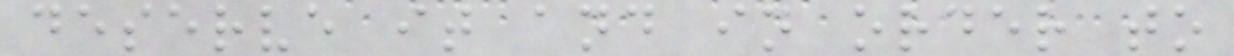deserve it and in order to
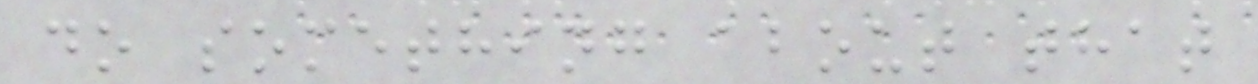do something about that
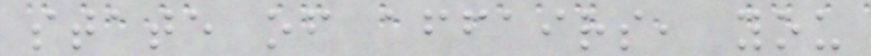state of affairs, you
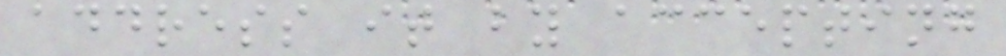address it by accepting
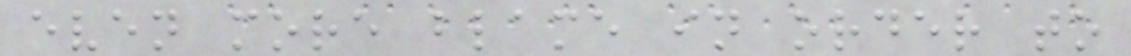even more blame in order to
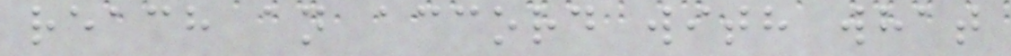reach an accord with what
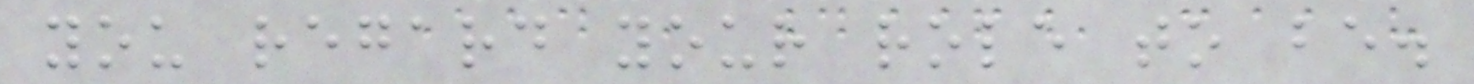you regard your role to be.
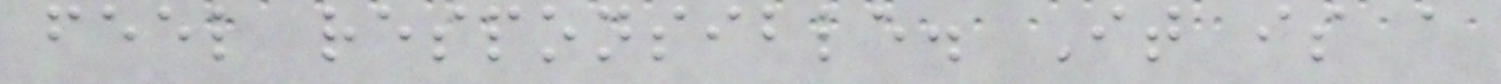feel responsible. It is a
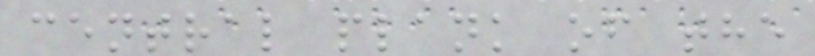central plank of the
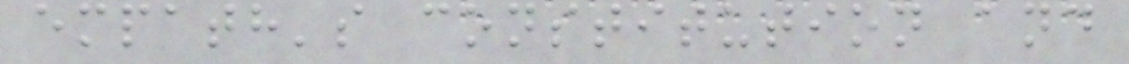empath's constitution and
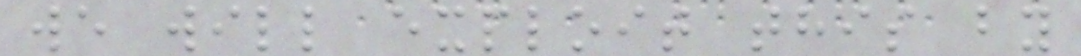we will exploit this by
